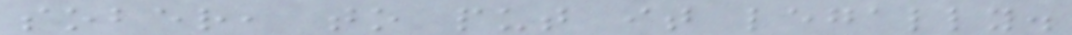sober, to put it legally.
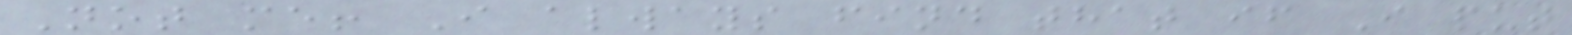Not me! I always find that if I put
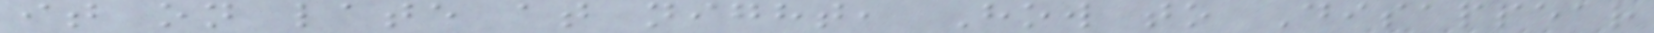it on late at night, How to Disappear
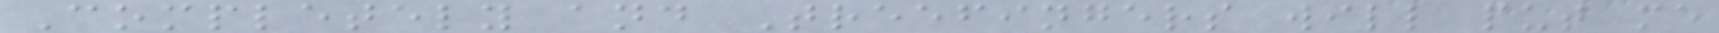Completely and Treefingers will put me
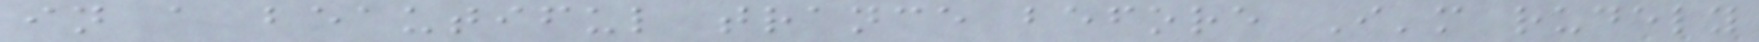in a beautiful trance before I'm rudely
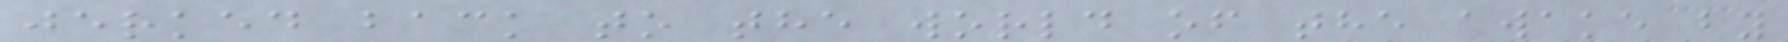jerked back to the world of the awake by
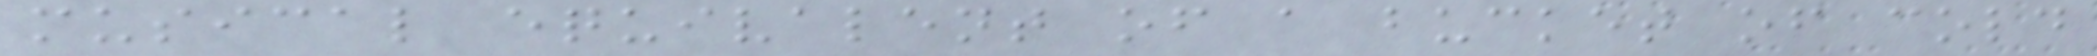musical equivalent of a bucket of cold
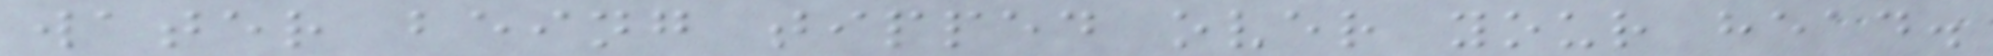water being tipped over your head.
